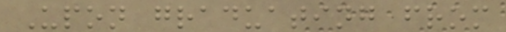Upon graduating from
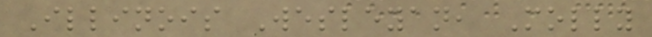Illinois Wesleyan, Molly
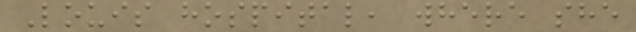Louis hospital, where she
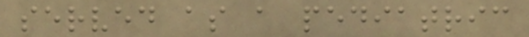served as a pediatric
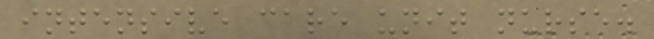intensive care unit nurse.
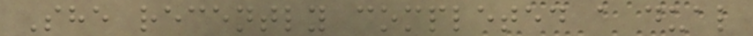She recently completed a dual
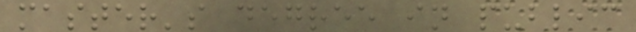master's degree in public
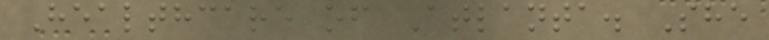Healthcare of Atlanta. She
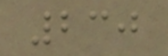230
